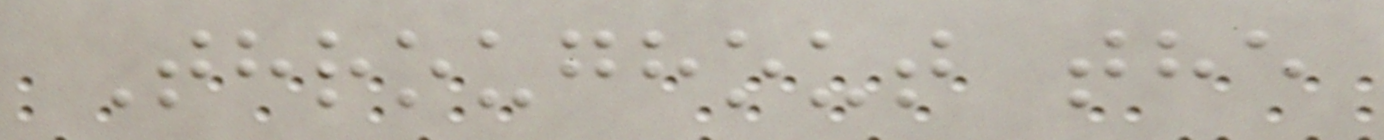Throughout the
